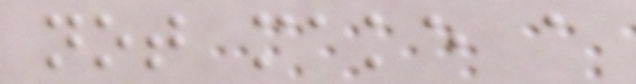not make a
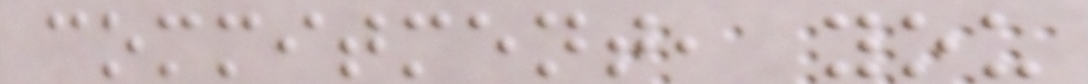commitment, you
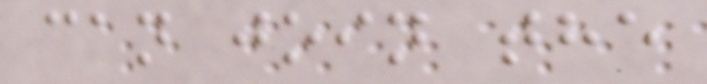can join the
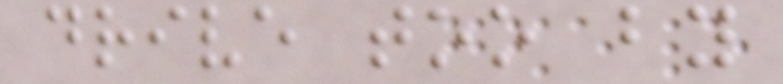drive too by
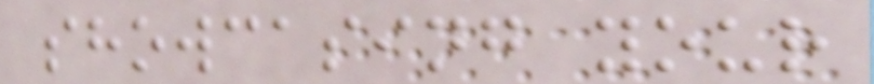showcasing your
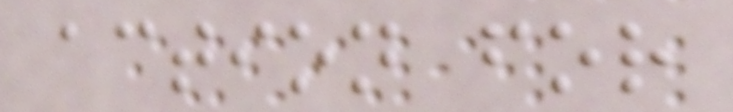action for
